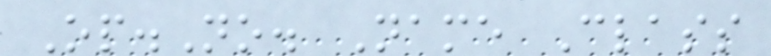Op.No. Name Class
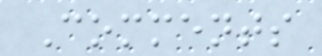Comments
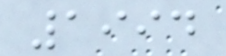1994
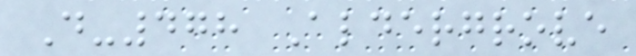D-478 Aldergrove
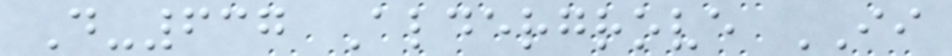D-637 Aldergrove II
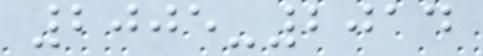2005-2014
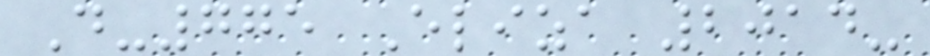D-775 Eliza 2014-
